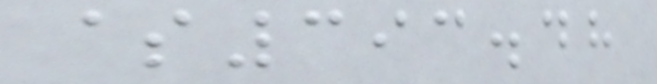$393.48
